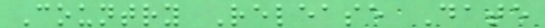Country Release Date
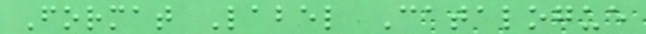Format Label Catalogue
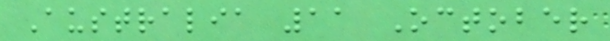Australia 11 October
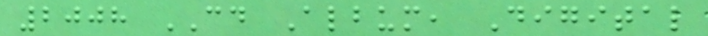2008 CD Album, Digital
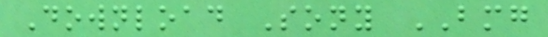Download Sony BMG
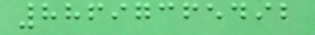88697365492
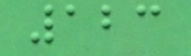123
